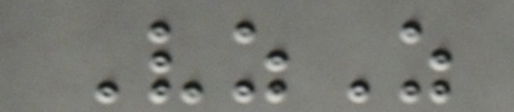VzZ
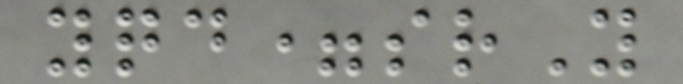yqd=srY
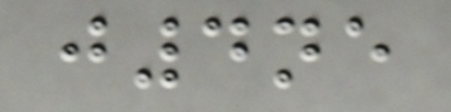j4ne
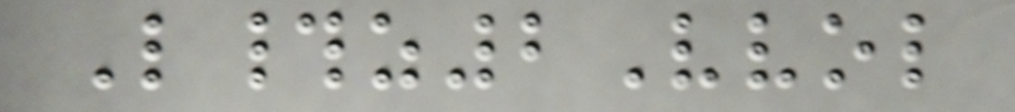L#z2Vvol
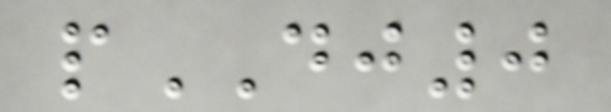pDJ0
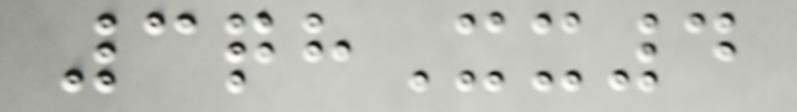3qhXx4
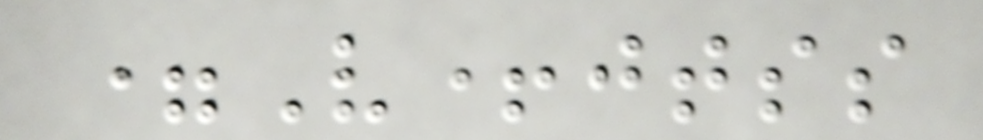=V+jtss
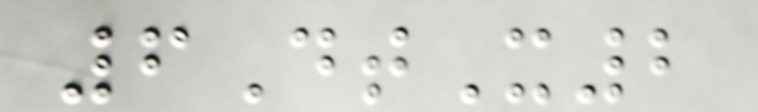6DtX2
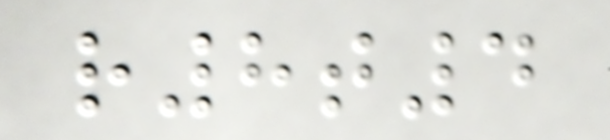r8t4
